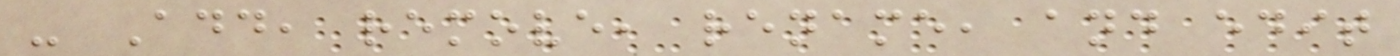- Add, remove, rename, and edit
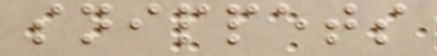snippets
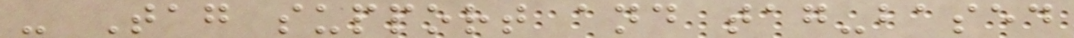- Tag support and tag-based
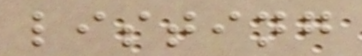listing
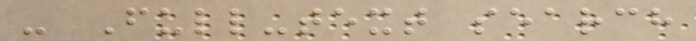- Full-text search
